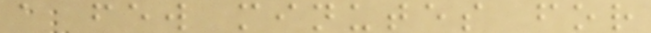a few minutes for
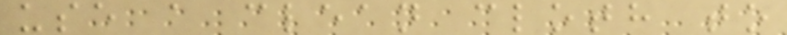use a clean cloth to
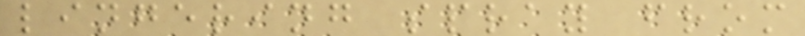lingering spray from
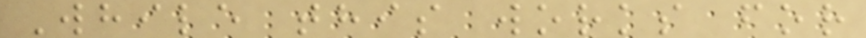While this works for
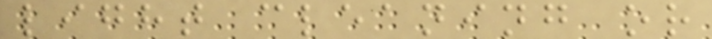light cleaning or
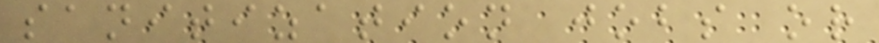sanitization jobs or
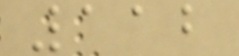112
